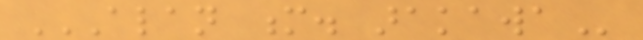ALAN M. ARAKAWA
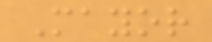Mayor
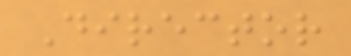Director
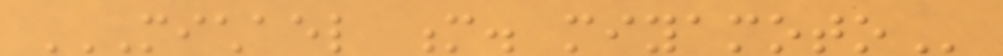MICHAEL M. MIYAMOTO
